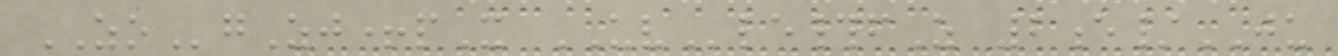ZOgZj+pX UVle#fZ 2e/JU
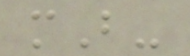mB-
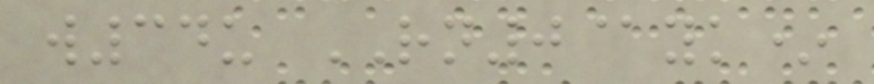w34u RN0@yk*
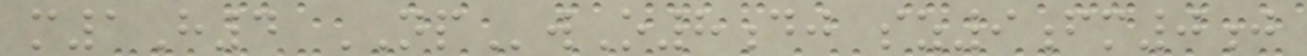m1H4 NPwO8dj sz9fm0j
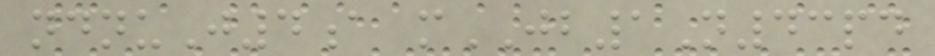ndnuJ4a mJB1N43pd
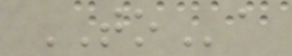TOa
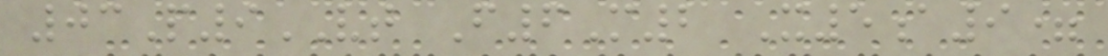03P9VT F6M2 X5a9=
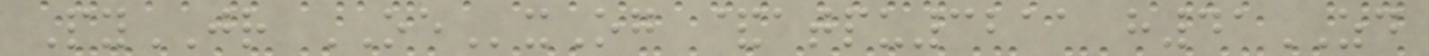PyJR OExOg &atpu3211 h41ZD
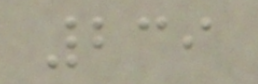239
